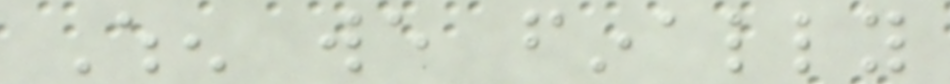When we finally
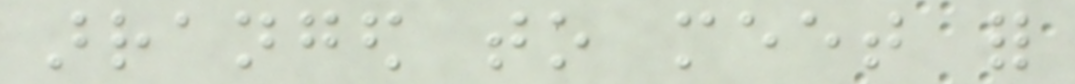arranged to meet for
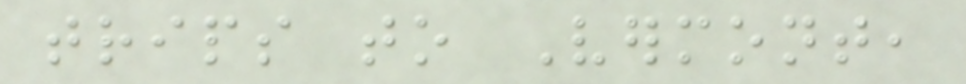trips to Vermont,
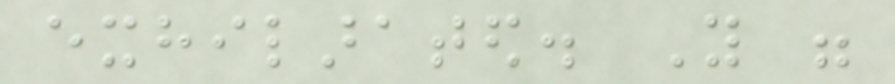exhilarated. You were
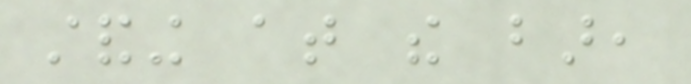standing at the bar,
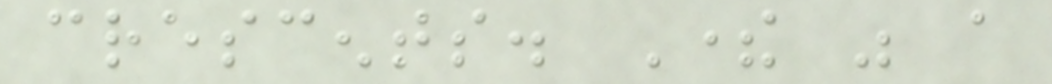crescents. There was a
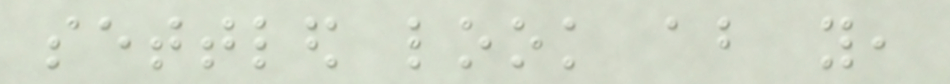settled look about you,
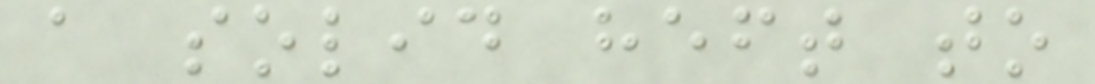a solid heft to
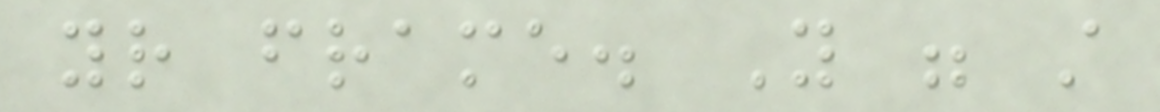your frame. You were still
